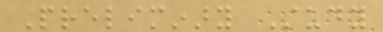Preliminary Study
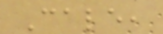Cale,
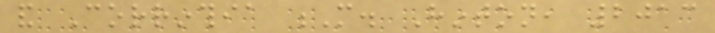and Corrinthia M. Hinton, 2013
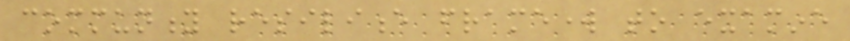community resilience framework to examine
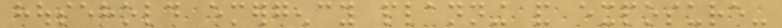household emergency planning and exposure-
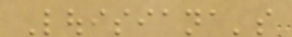Louisiana's
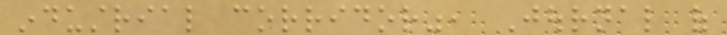industrial corridor", Journal of
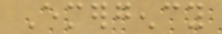Emergency
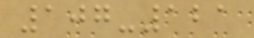107-121
